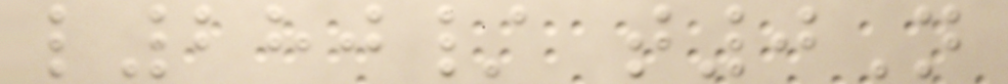l280/ t0N
